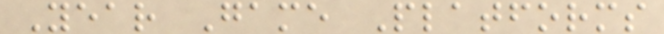Year Game Platforms
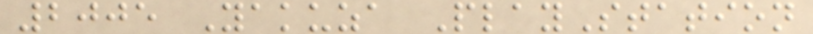2005 Yakuza PlayStation
